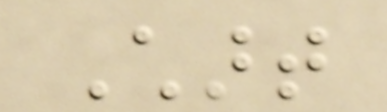Chart
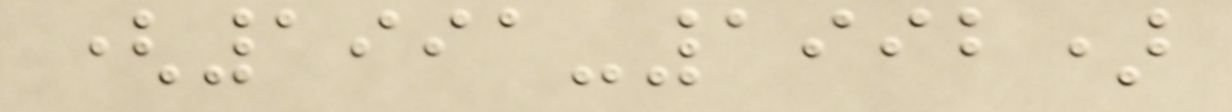(1991-1992)
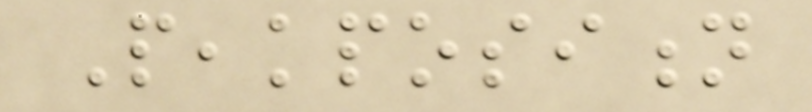Peakposition
